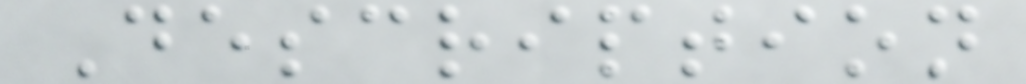Description
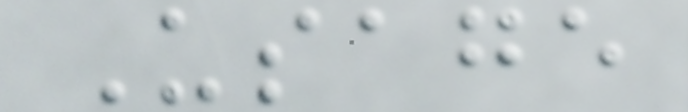Usage
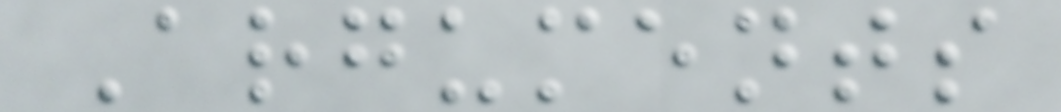Arguments
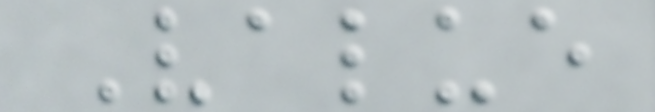Value
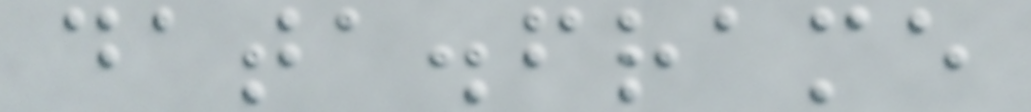data.frame
